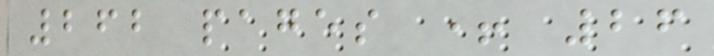262 pages + 26
